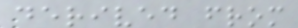derived from
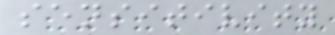sensitivity
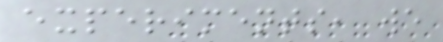experiments, we
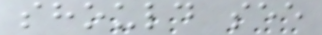should see
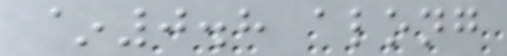~0.8 along
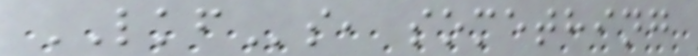LKFs, something
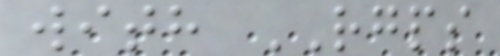with RGPS
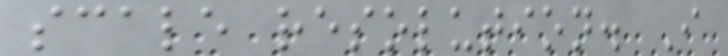scale resolution. I
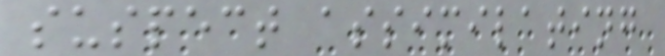suspect assimilating
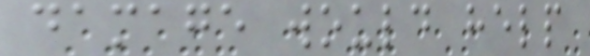damage would help
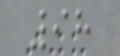98
